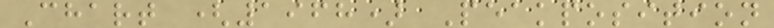Chart (1968) Peakposition
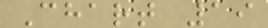Chart 19
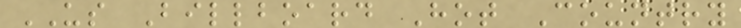US Billboard Hot Country
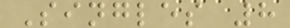Singles 8
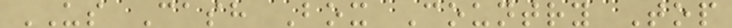US Cash Box Country Top
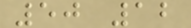50 12
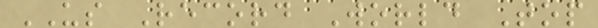US Record World Top
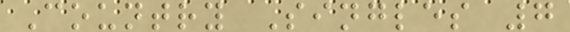Country Singles 7
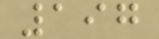197
